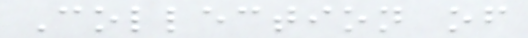Collection of
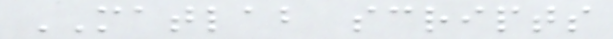MATLAB scripts
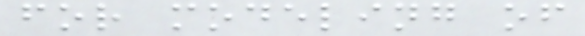for modeling of
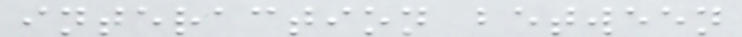interaction between
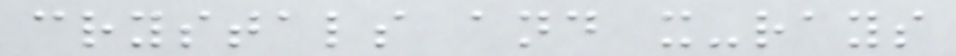crystals and x-rays
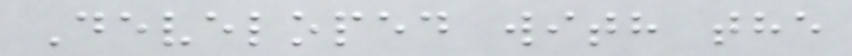Developed with the
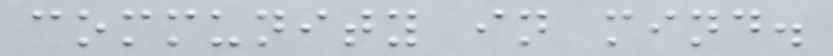community in mind.
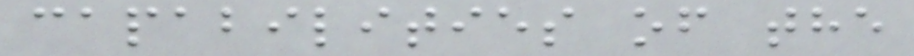capabilities of the
